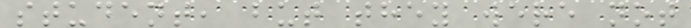student, but they were not
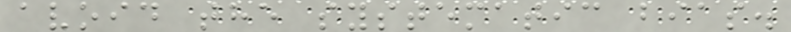avoid the systematic bias.
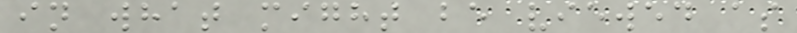in what might be viewed as
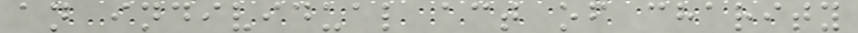an individual act of charity
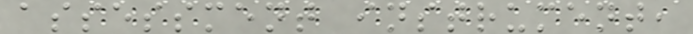assessment instrument,
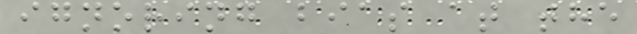ignoring bias at the
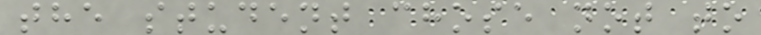the student chose not to
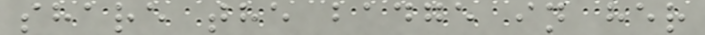share the badge in her
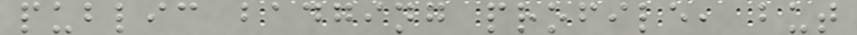public badging profile, but
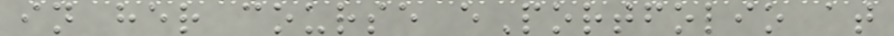in her course ePortfolio at
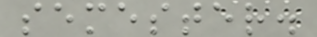semester.
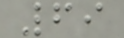69
